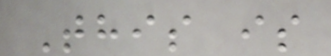This is
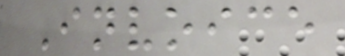Invoice
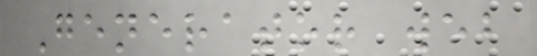Generator web
